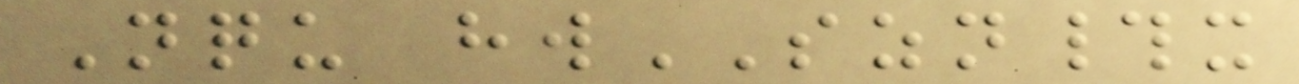Nqu hwSZN#x
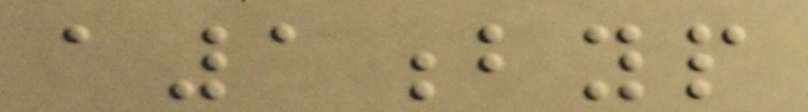a1byp
